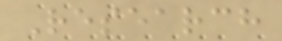Research
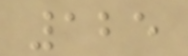125
